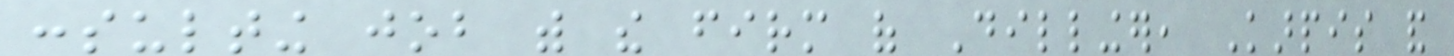consulting job with the firm of Dillinger, Karpis and
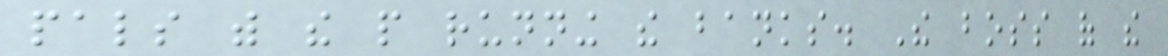pals with the people running the banks. The boss of the
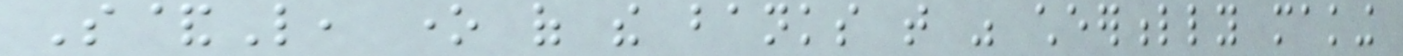S&L, one of the banks that was cheerfully making
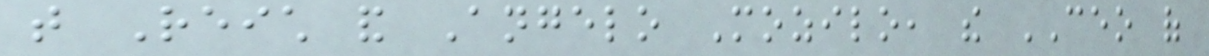that Reich and Angelo Mozilo, the CEO of
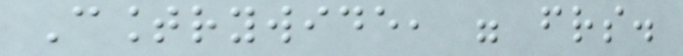Countrywide, were friends.
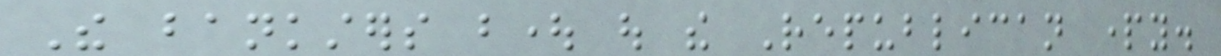The banksters bought out the Republican party.
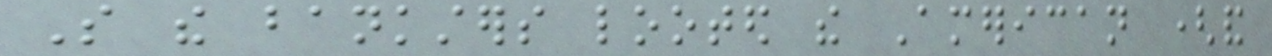So the banksters looted the American (and
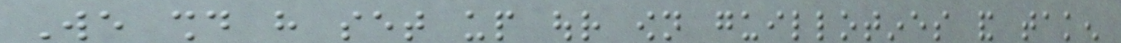We should have set up our own guillotines and taken
